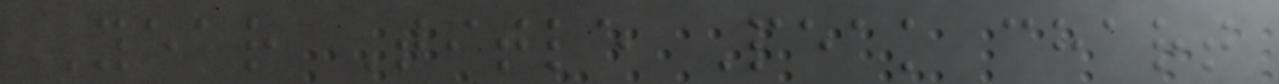Year Title Peak chart
